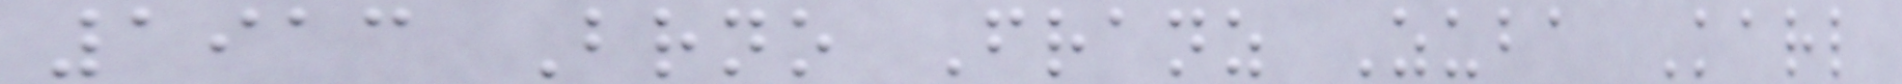1913 Brno Franz Zuba Karl
